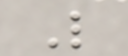L
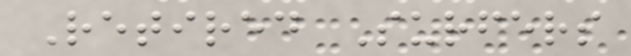Retired Surfers
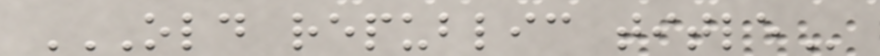OLD REPUBLIC TITLE
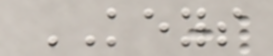KEYS
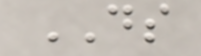DS
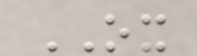OX
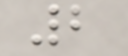2
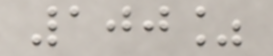100%
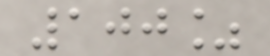100%
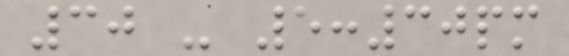30 - 5:30pm
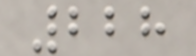228
